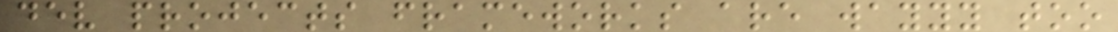dev projects frameworks are wayyy too
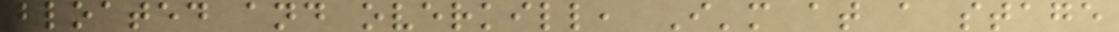bloated and overkill, I'm at a stage
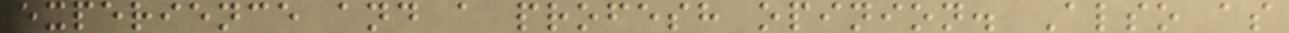experience and a profesh opinion. Also as
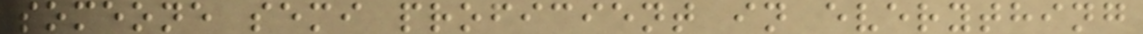someone semi proficient in everything
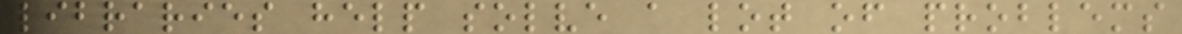libraries help solve a lot of problems
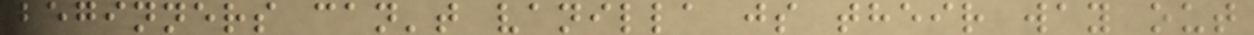beginners can't vanilla js their way out
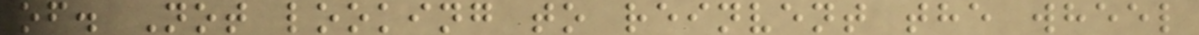of. Not looking to reinvent the wheel
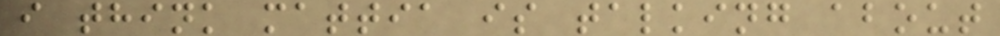i think mattia is talking about
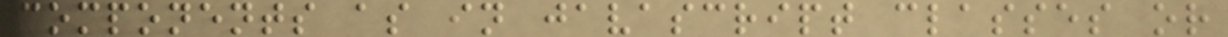components as in javascript classes or
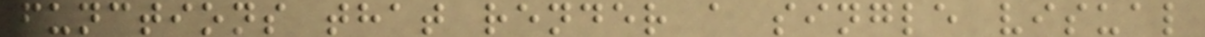functions that render a single visual
